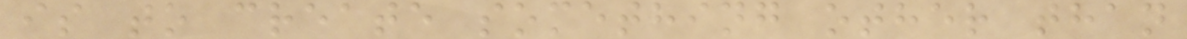is to create something other than
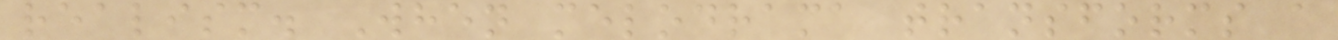realism. When melodrama transforms a
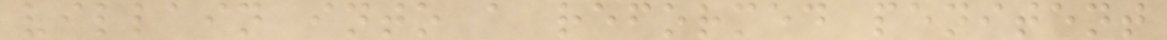villain into a reformed penitent
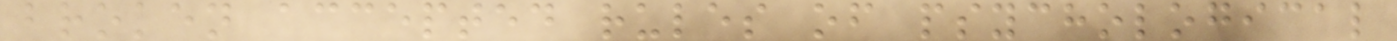broken accepted rules of psychological
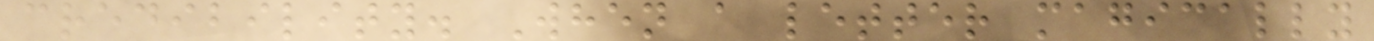credibility. When a letter magically
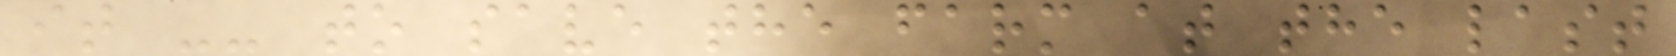it -- to save the farm at the last
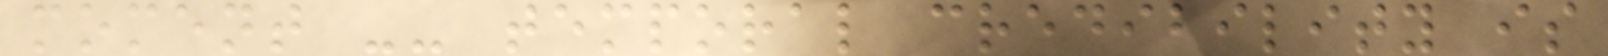moment -- temporal credibility is
